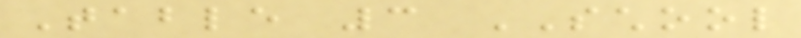Table 3 SCHOOL
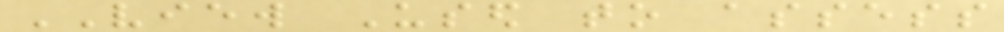VIEW Used to assess
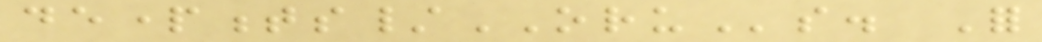departments/ORUs. For
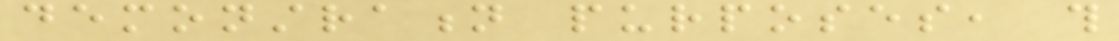demonstration purposes, this
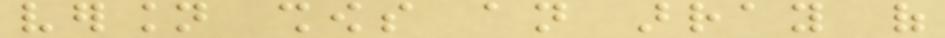version shows an array of
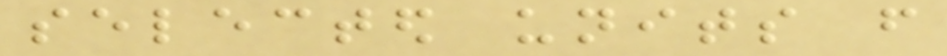selected units from
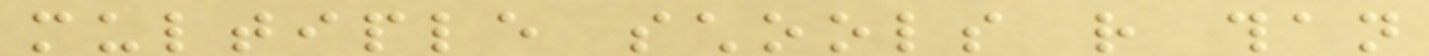multiple schools rather than
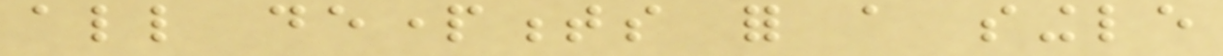all departments for a single
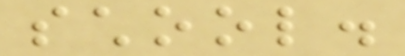school.
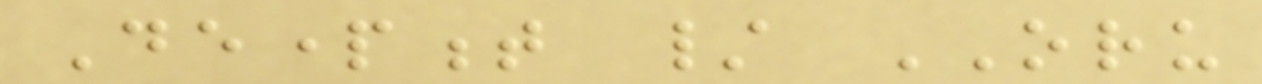Department / ORU
